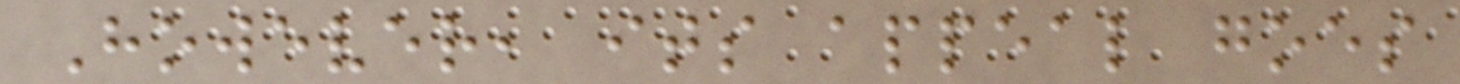However, its appeal goes
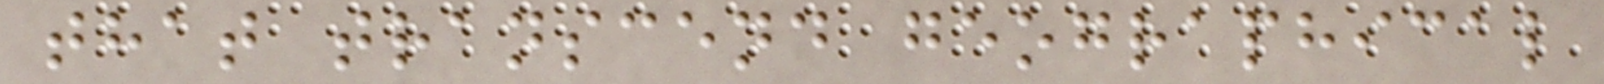that transcend geographical
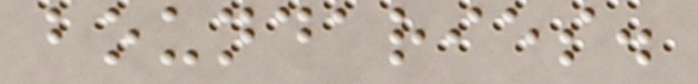boundaries.
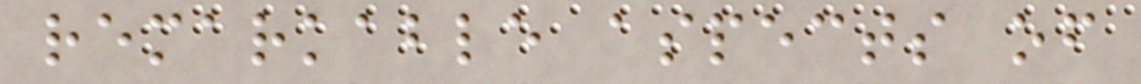remarkable aspects of
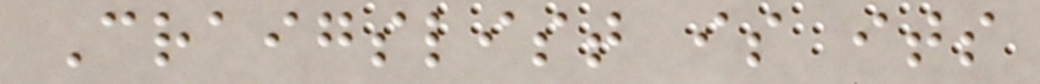Craigslist is its
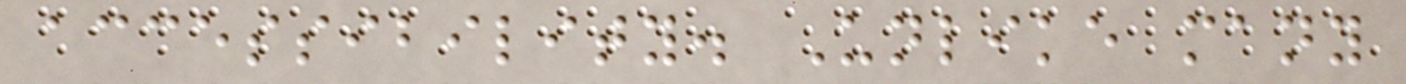accessibility. Unlike many
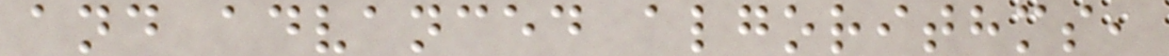and advanced algorithms,
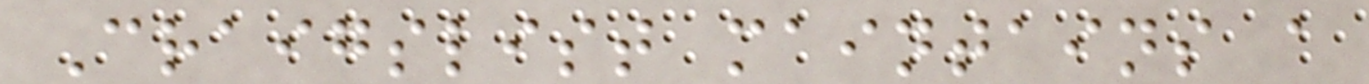Craigslist maintains a
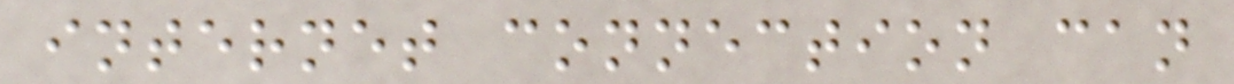internet connection can
